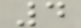4
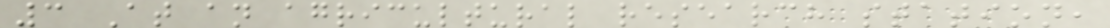3 At an agricultural research station,
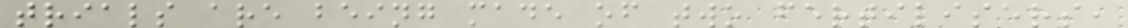trials are being made of two fertilisers,
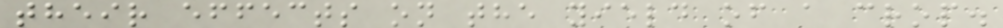their effects on the yield of a crop.
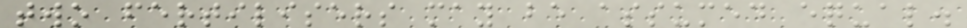two fertilisers may be assumed equal.
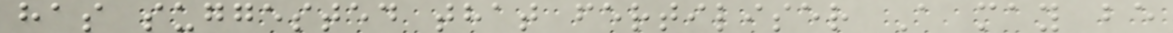has suggested that fertiliser A may be
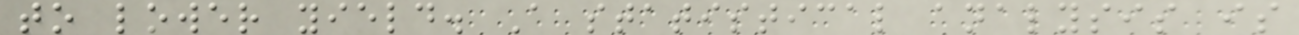to lower yield. A statistical analysis is
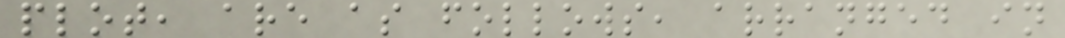plot, are as follows, arranged in
